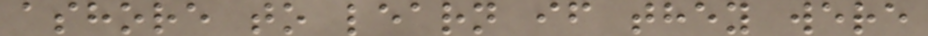ashore to learn if they were
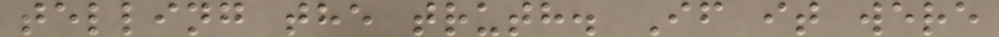telling the truth. If it were
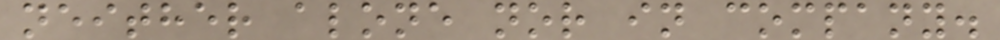neither alone nor in company.
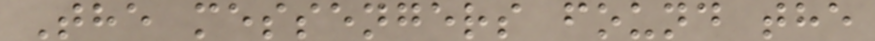The messengers found the
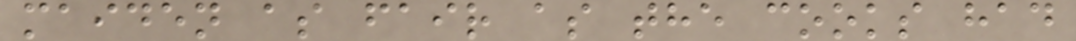maiden as fair as the cooks had
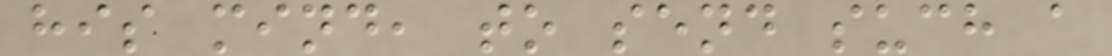his mind, to send such a
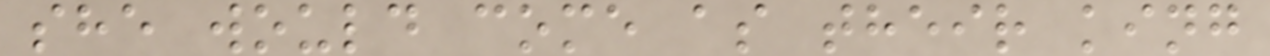she would come as their king
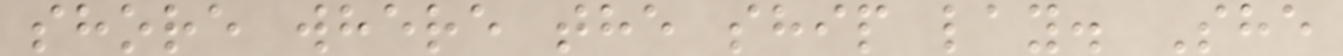shore where the ship lay. She
